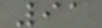91
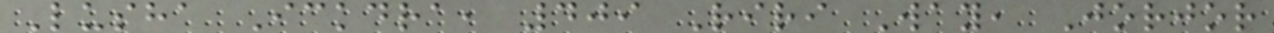Lusha Ickdra, 409 Riri Way, Jorjor
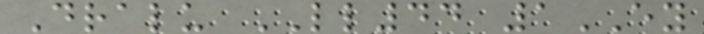Dralu LL44 1EY
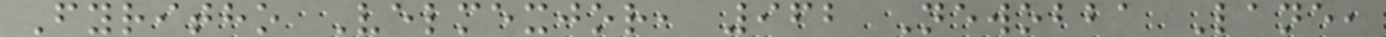Fyritho Velmexjor, 962 Newobba Lane,
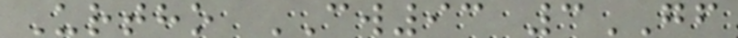Urtho CW93 3GF
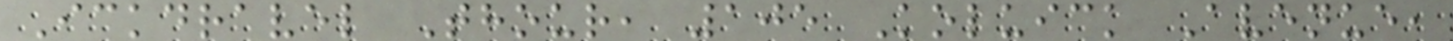Ickdravel Thour, 105 Koluick Avenue,
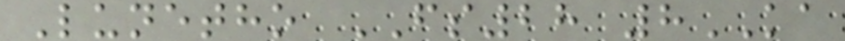Lunetho FS28 8KA
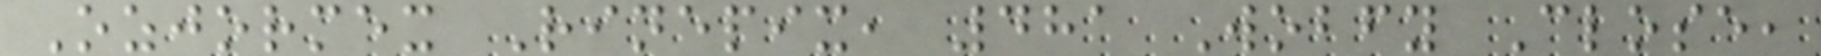Ozjormex Rinepix, 481 Wobfy Close,
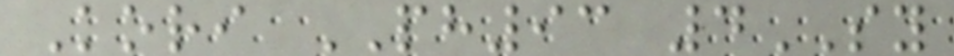Kori PH93 4SY
